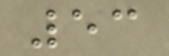53
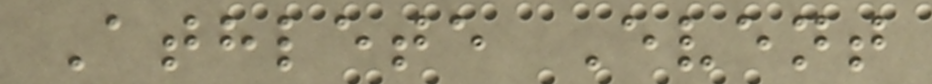Athlete Event
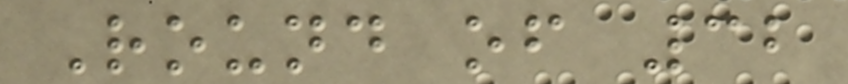Round of 32
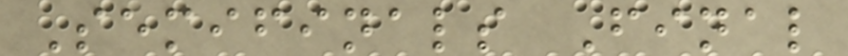Semifinals Final
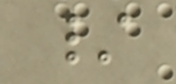/
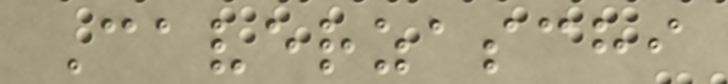Caverzaschi
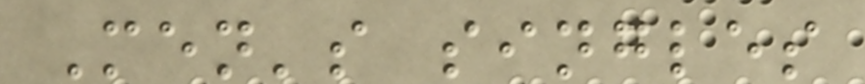Men's singles
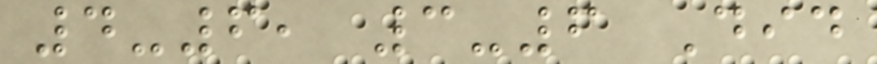4-6, 3-6 Did
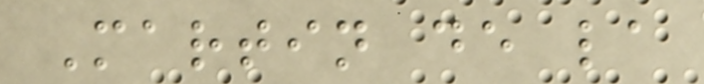Martin de la
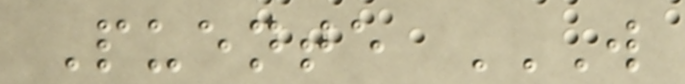Puente W
